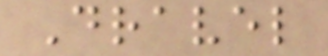Dravel
